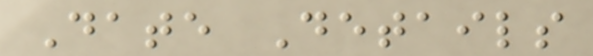Date Details
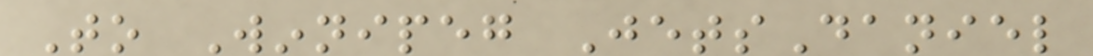To Winnipeg JetsDaniel
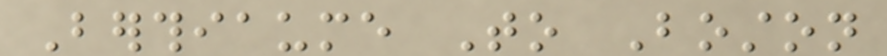Berthiaume To Boston
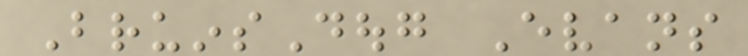BruinsDoug Evans
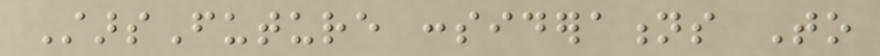StarsFuture considerations To
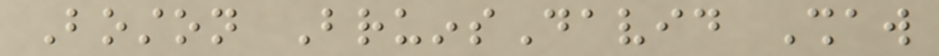Boston BruinsDavid Shaw
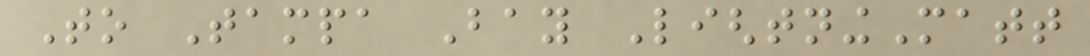To Tampa Bay LightningMatt
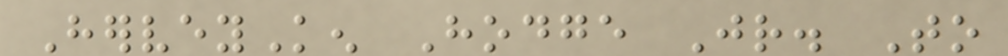HerveyKen Hodge Jr. To
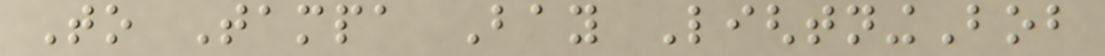To Tampa Bay LightningBob
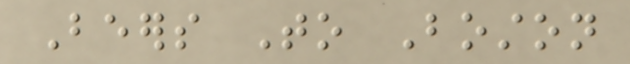Beers To Boston
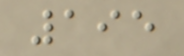195
